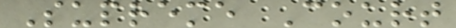Supreme Court
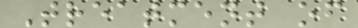Treatment of
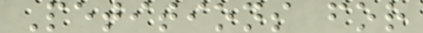Petitions for
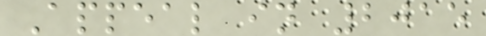Appeal in 2015
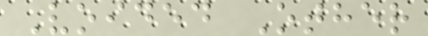Voided Other
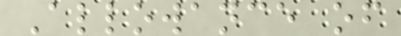Allowance of
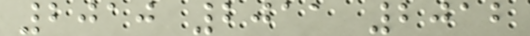2010 2011 2012
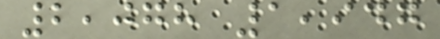2,078 1,947
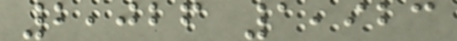2,026 1,923
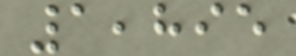1,895
